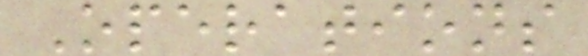Operations
